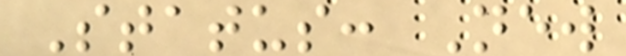Status: New
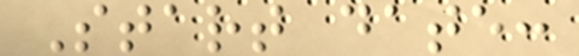Start date:
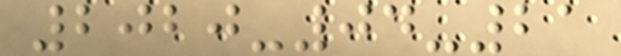2020-04-21
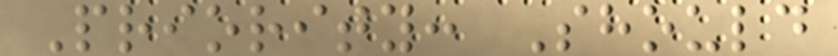Priority: Should
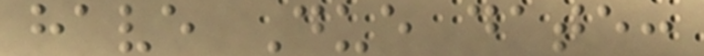have Due date:
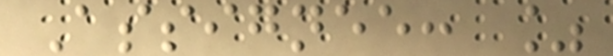Assignee: %
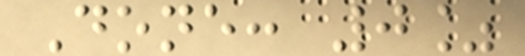Done: 0%
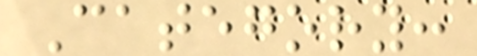Category:
